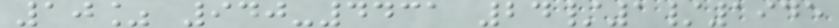10% 940-4431 24/1/1945
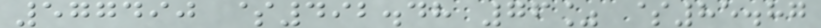577490 $492.48 76% $85.87
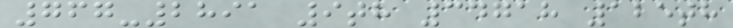767-2891 9th 34718 125th
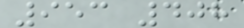953 408
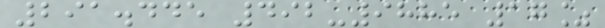291.445 492-9885 17%
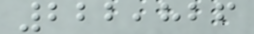222,826
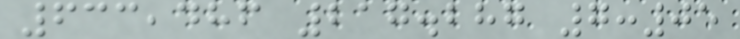633,486 217.287 7:05
